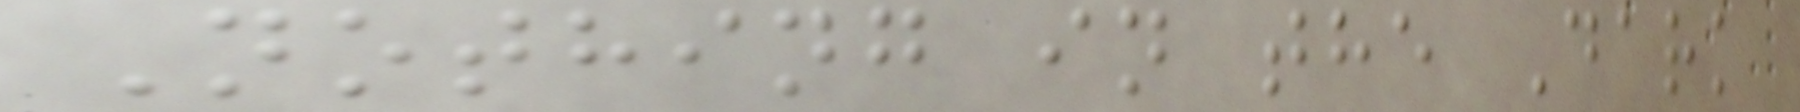Nothing in the Dark
